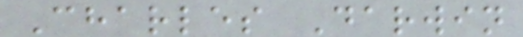Charles Darwin
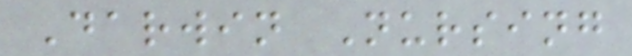Darwin Nursing
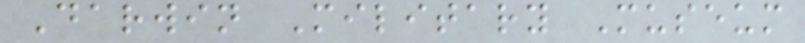Darwin Military Museum
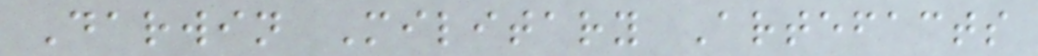Darwin Military Artefacts
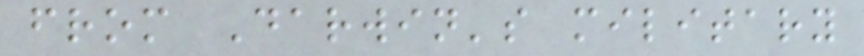from Darwin's military
